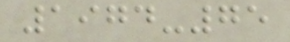1974-75
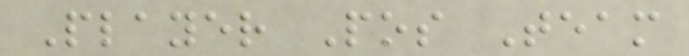Player Pos Team
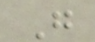G
